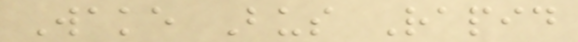Wake Bus Rapid
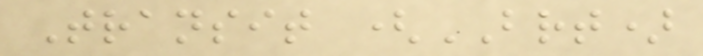Transit (BRT)
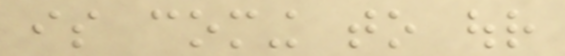is coming to our
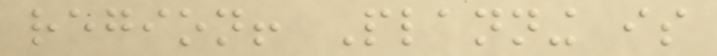region! Planning is
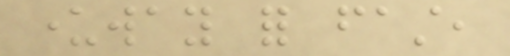underway for fast,
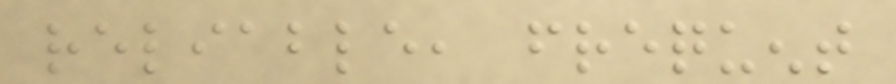reliable, frequent
